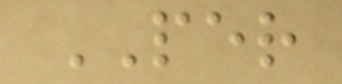PER
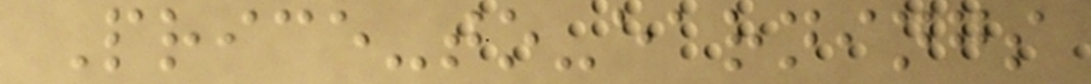Price-to-earnings
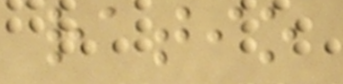ratio
